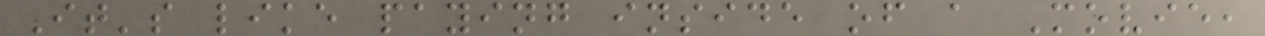It's like paying inside of a Movie,
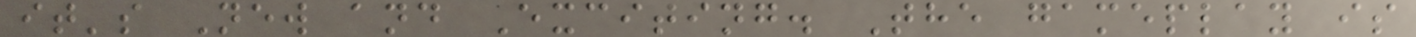it's New and Exciting. The gameplay is
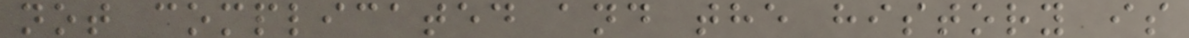not complicated and the history is
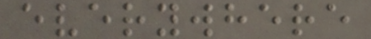everywhere
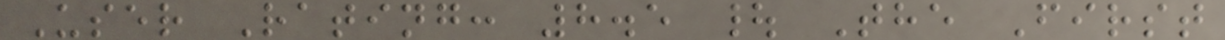User Rating: 8.5 | The First
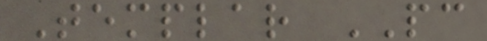Templar PC
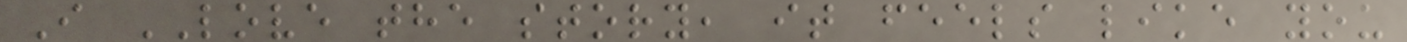I LOVE the story, it feels like you
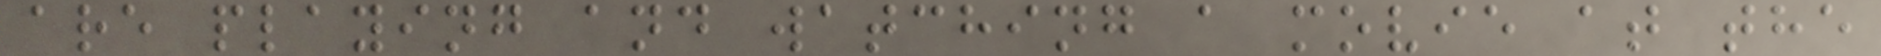are playing and watching a movie at the
